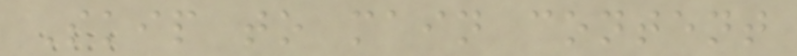Skip to main content
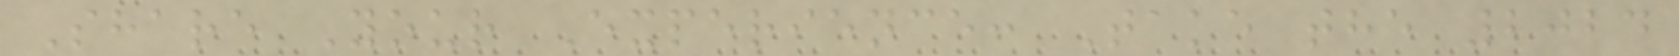Share Your Experience: Take the 2024
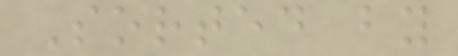Sorted by
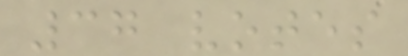37 votes
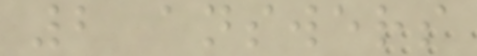2 answers
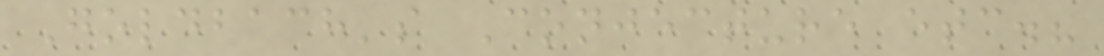Goldbach's Conjecture etc.?
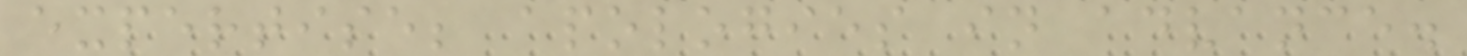expertise; apologies in advance.
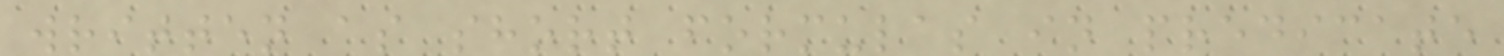written as short formulas in predicate
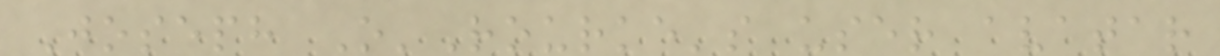Joseph O'Rourke's user avatar
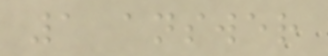1 answer
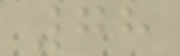78
